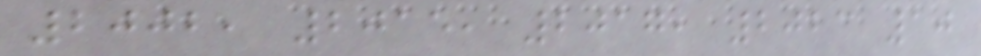2002, 2015, 2017, 2023 10
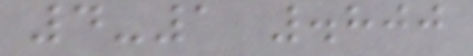4-1 .800
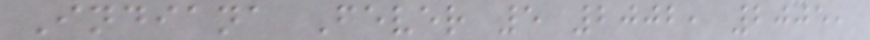Indiana Fever 5 2002, 2005,
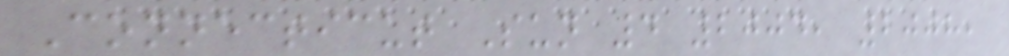Connecticut Sun 4 2004, 2008,
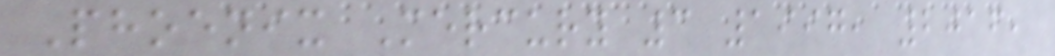Phoenix Mercury 3 1997, 2016,
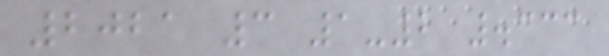2021 3 1-2 .333
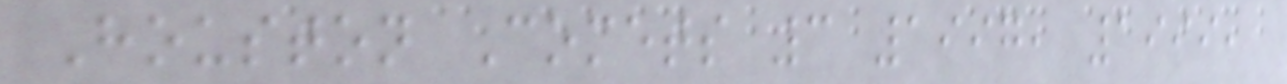Houston Comets 3 1997, 1999,
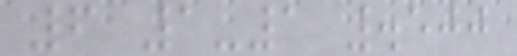6 1-1 .500
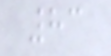83
